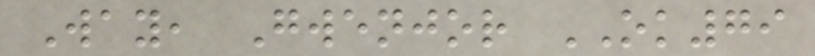Way, Gwenjor OK79
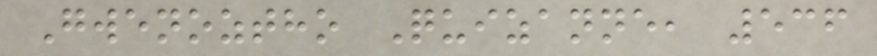Gwenoztho Quizanne, 536
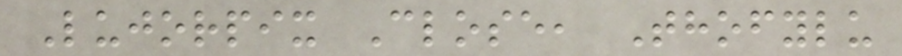Lujorpix Close, Thofylu
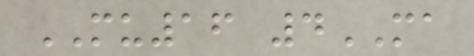MU16 4MA
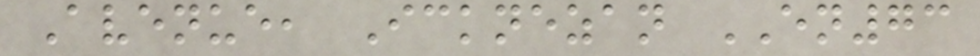Avenue, Icknezan EN73
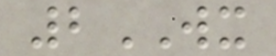2WX
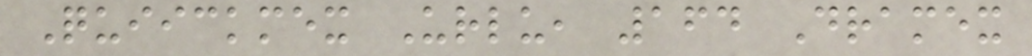Quiickmex Urlu, 164 Dramex
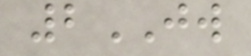2JW
